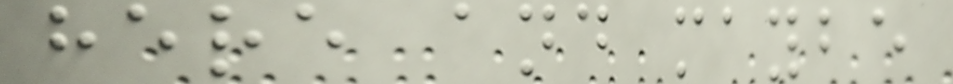here and maybe
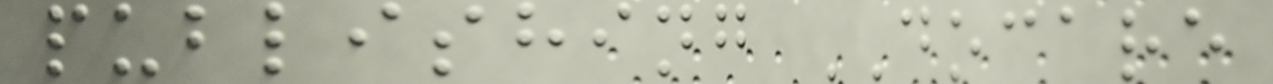publishing DOCARE
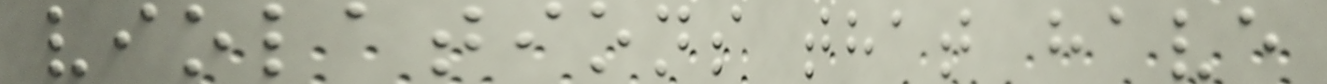violations that have
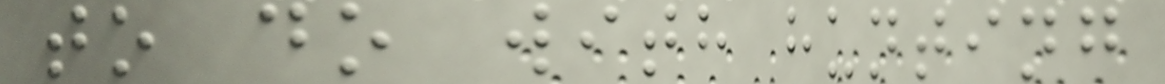to do with hunting
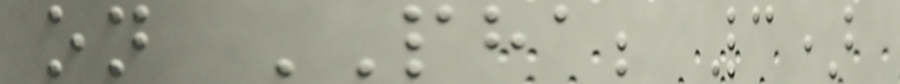on PHA; 3)
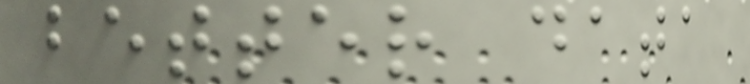better data
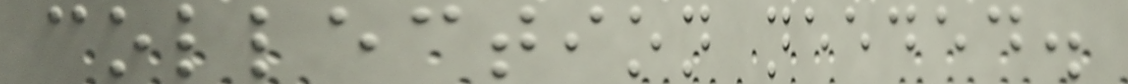collection needed.
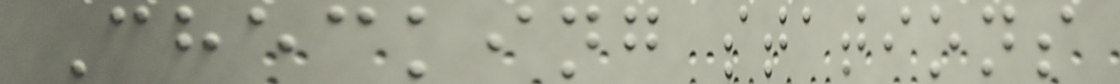Checking stations
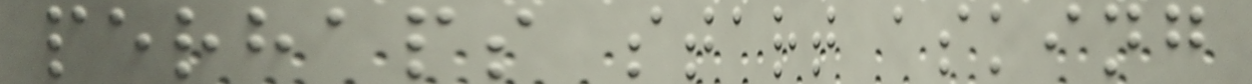perhaps start asking
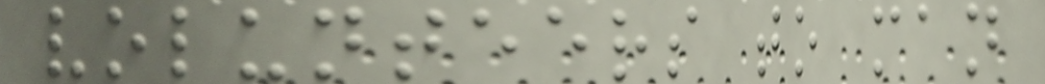volunteers to man
